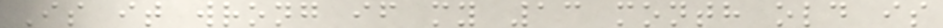Is it wrong if my 13 month old is
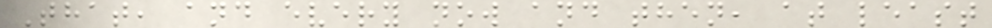That, and every now and then, at least
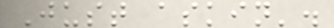Just askin'.
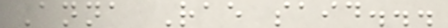Anna Rae said...
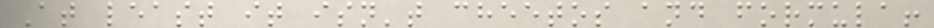At least it isn't cheetos and formula!
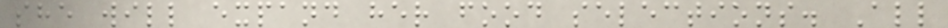she will expand her food selections. All
